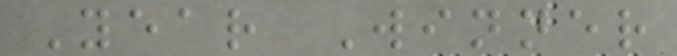Year Winner
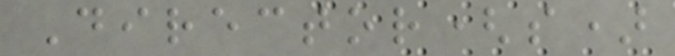Director(s)
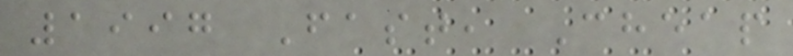1997 Fast, Cheap
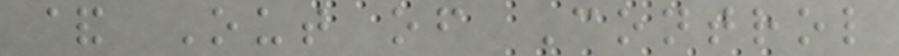& Out of Control
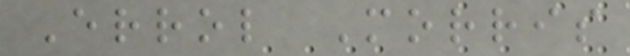Errol Morris
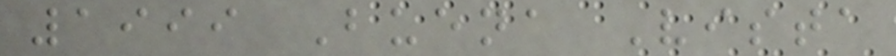1999 Buena Vista
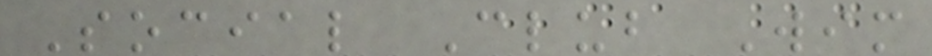Social Club Wim
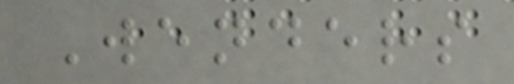Wenders
